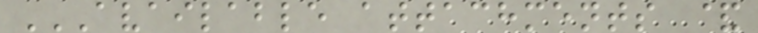AVAILABLE ATTACHMENTS &
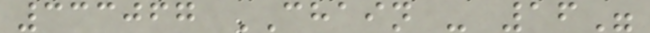333067 CHAIN - 16"
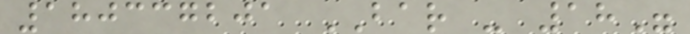180337201 BAR - 18"
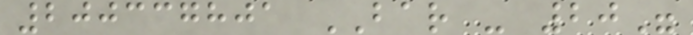200337801 BAR - 20"
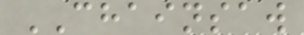CHAINSAW
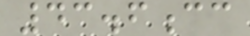43.6cc
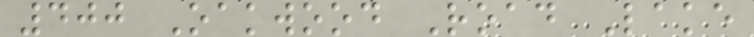400 Oakwood Road Lake
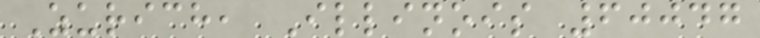Zurich, Illinois 60047
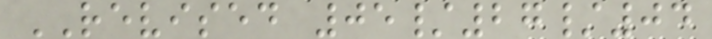REVISED 05/27/04
